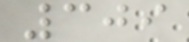309
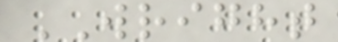WRIGHT
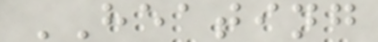HEATING
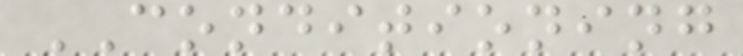CONDITIONING
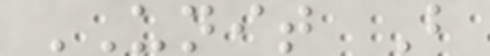UNIT B
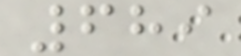689
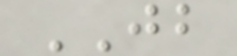JB
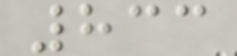833
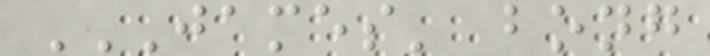JAMES' BONG
